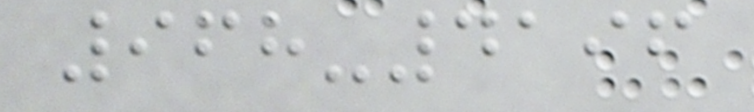968-4196
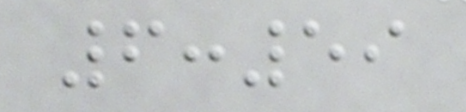6:59
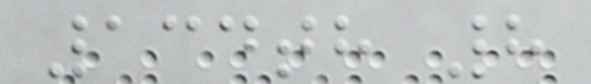134th 8
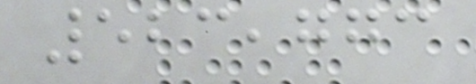523,773
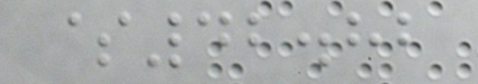$42.82
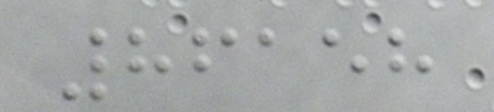86158
